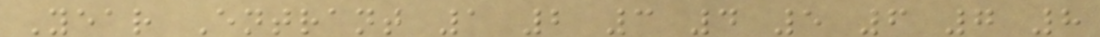Year Entrant 1 2 3 4 5 6 7 8
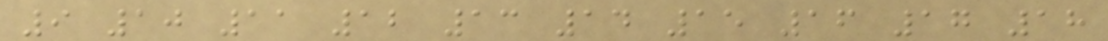9 10 11 12 13 14 15 16 17 18
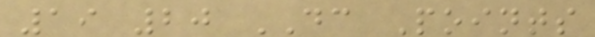19 20 DC Points
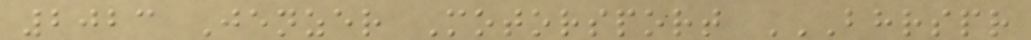2023 Jenzer Motorsport BHRSPR
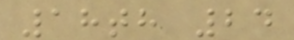18th 24
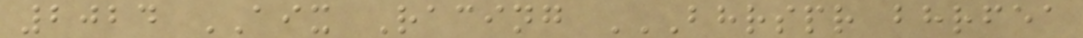2024 AIX Racing BHRSPR BHRFEA
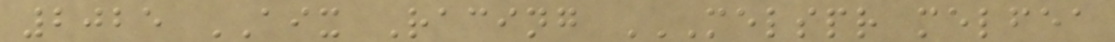2025 AIX Racing MELSPR MELFEA
